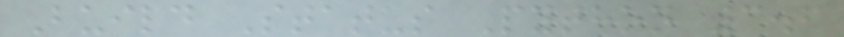Build Status Python 3.6
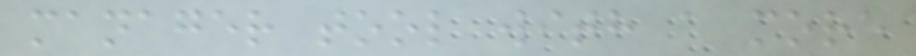manager tool with a more
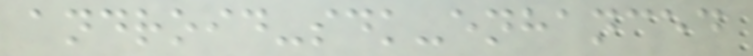android-sdk-enhanced
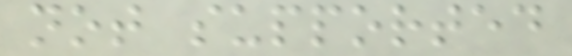not supported
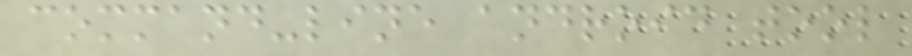command-line android tool
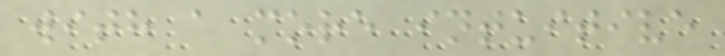with a more intuitive
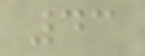43
